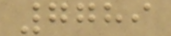7789
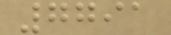7791
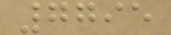7795
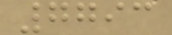7793
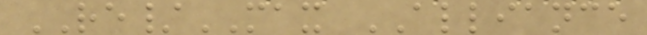RE/MAX ALLIANCE
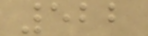522
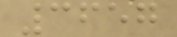3657
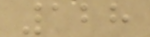128
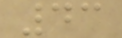43
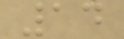14
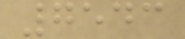7543
